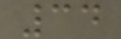34
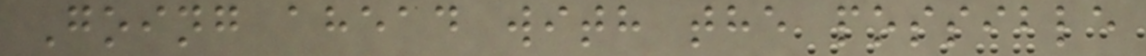Going ahead with the possible
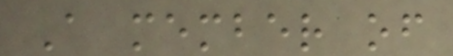A member of
